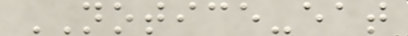NOTICE-eat
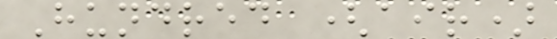Hundred (air)
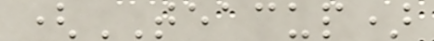(TEACUP)
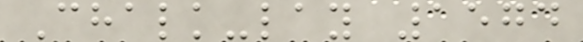Chalk-lay 1574
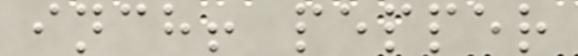inch! pepper
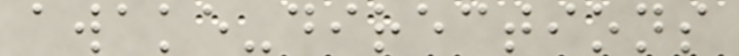awake-directions
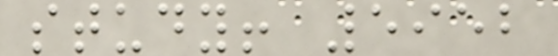study! 5952
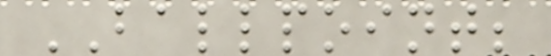BALLPOINT;
